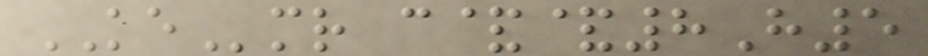KEmr c&&8H5
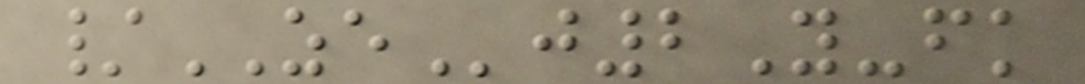/ZEj2Y-fk
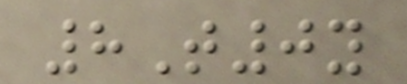8T0y
